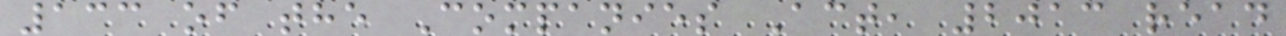133 of the Companies Act, 2013 read
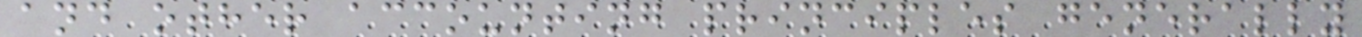and other accounting principles generally
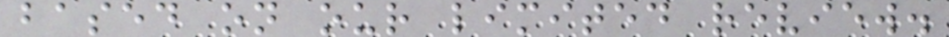based on our limited review.
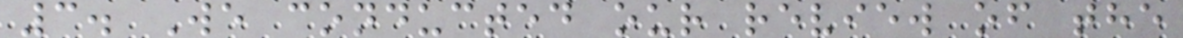3. We conducted our review of the
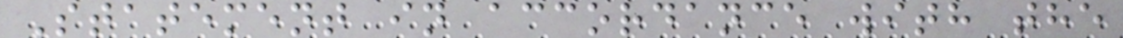Statement in accordance with the
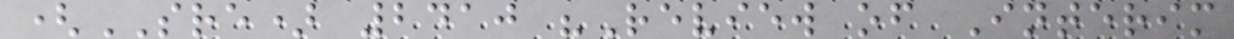(SRE) 2410 "Review of Interim
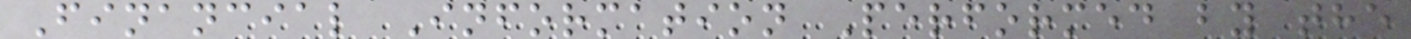Financial Information Performed by the
